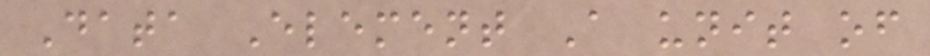Data Element A unit of
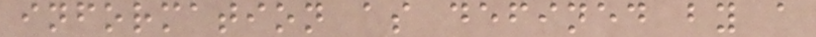information as defined by a
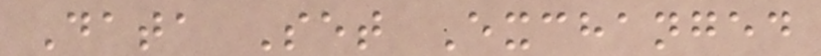Data Set Exchanged
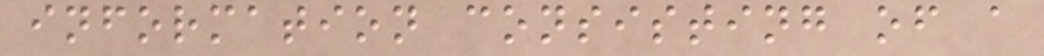information consisting of a
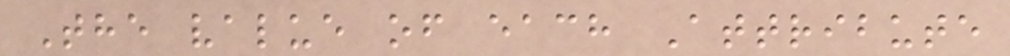The value of each Attribute
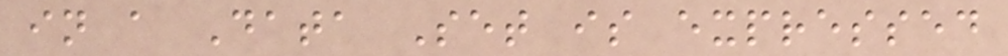in a Data Set is expressed
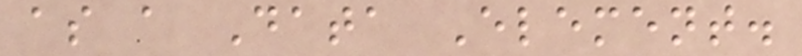as a Data Element.
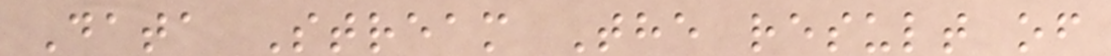Data Stream The result of
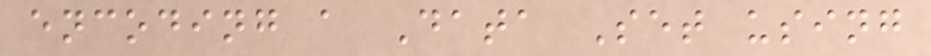encoding a Data Set using
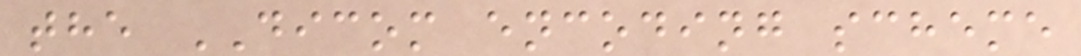the DICOM encoding scheme
